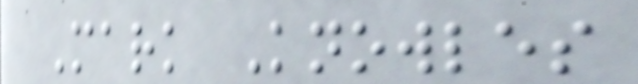Mark Knowles
